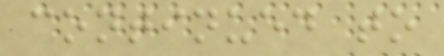continued to
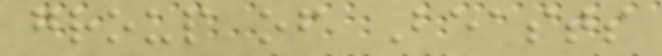group of Beasts
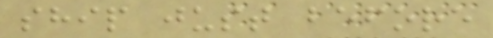ship just before
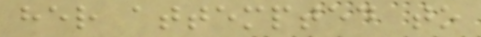her attempted to
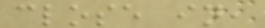close in,
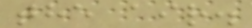the air.
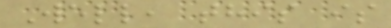Well, this is
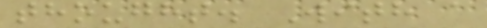thought. With a
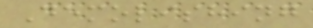Demolishing
